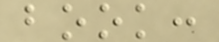book:
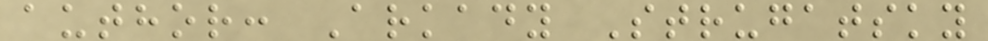author: Arkady Strugatsky
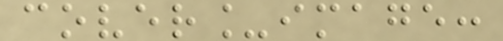cover_image:
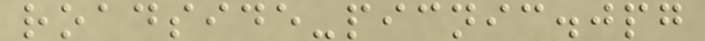roadside-picnic.jpg
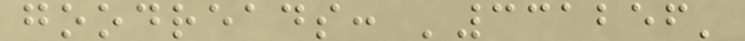goodreads: '331256'
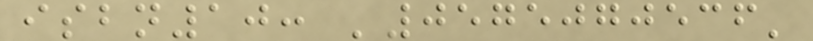isbn10: '0575070536'
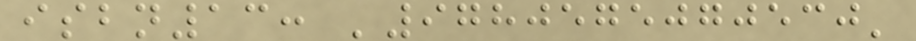isbn13: '9780575070530'
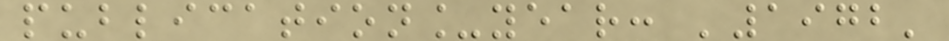publication_year: '1972'
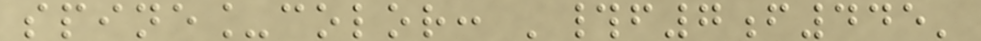spine_color: '#f7f445'
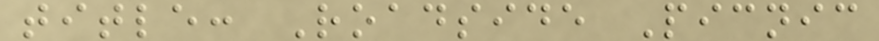title: Roadside Picnic
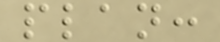plan:
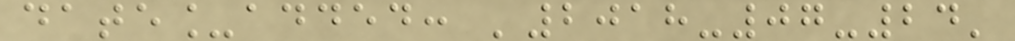date_added: '2018-07-24'
